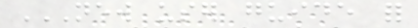NEW USER GUIDE FOR
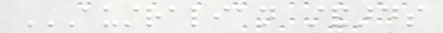AUSTRALIAN STANDARDS
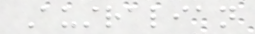Australian
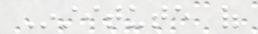Institute of
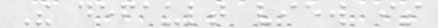The default view is
